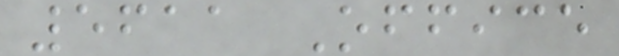5611 Office
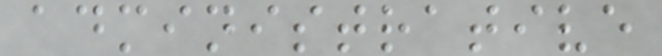administrative
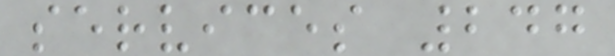services 247
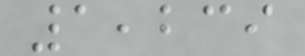1,239
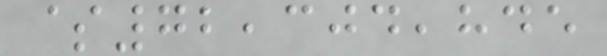$72,304,845
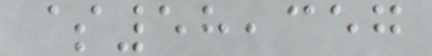$58,357
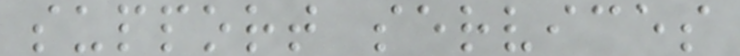support services
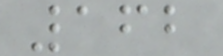162
